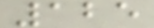125
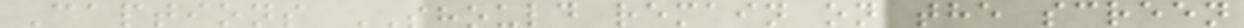Captions SHOULD remain on the screen
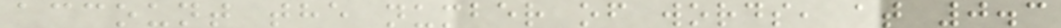account the number of words, at 0.3
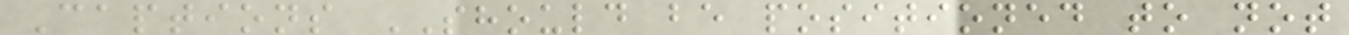Captions SHOULD be positioned to not
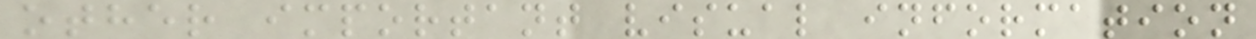other important visual information
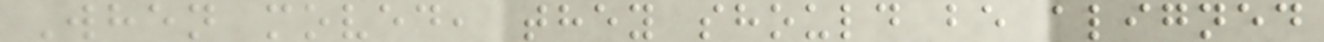When moved, they should be aligned
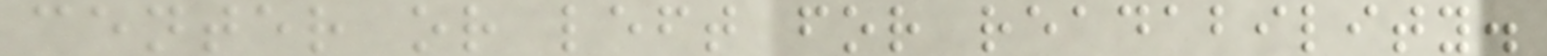center or left for readability.
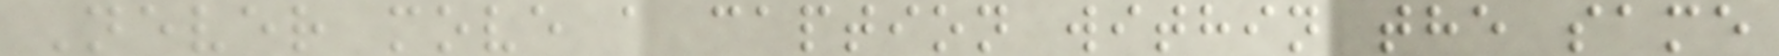Never move a caption within the same
